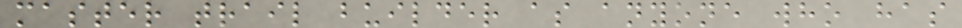master trail builder as anyone who has
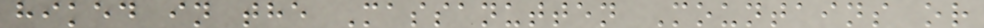hiked in the Massanutten Mountains or
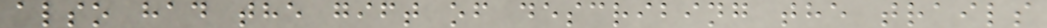also had the gift of describing the trails
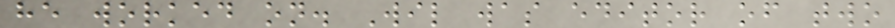he worked on. Wil was editor of two
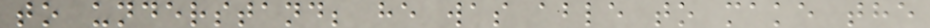to understand; he was able to make the
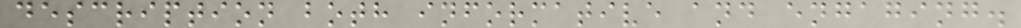description both informative and engaging.
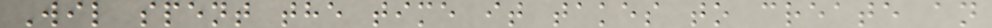Wil spent the time it takes to create an
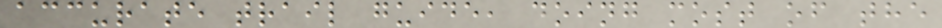accurate trail guide, doing most of the
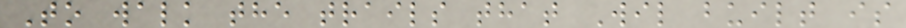To walk the trails that Wil built is
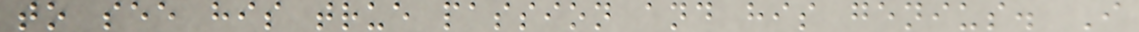to see his true passion and his genius. I
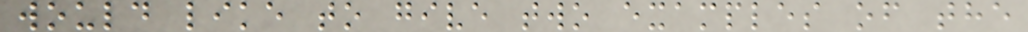would like to give two examples of the
